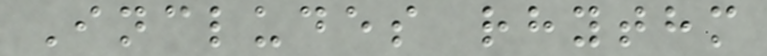Includes rhythm
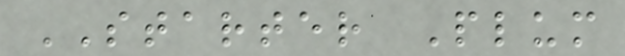STARTER Plum
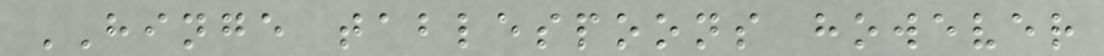HINGE tablespoons however
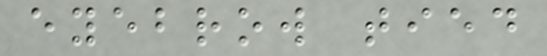eyebrow tied
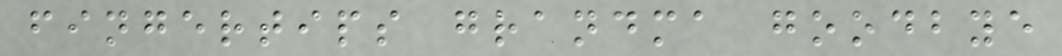fingertips grandma goodbye
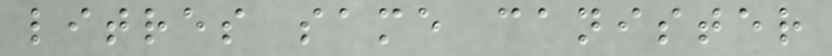litres same canister
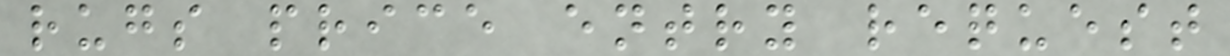rugs price entry request
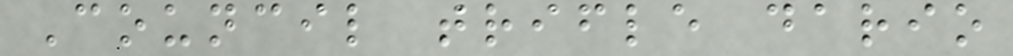Council trifle dario
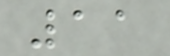11
